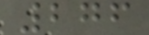276
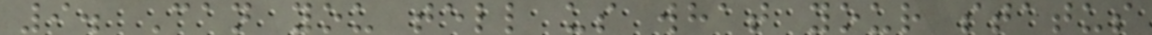9. Can you tell us what your status
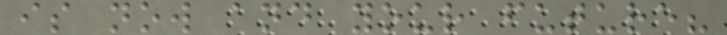is now and your future?
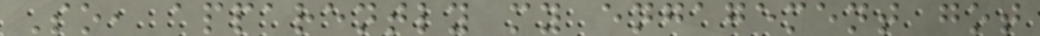So, apparently my engagement got
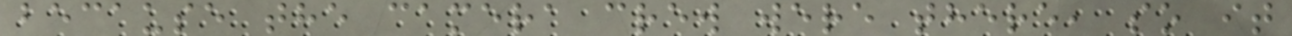because the camera crew were there, so it
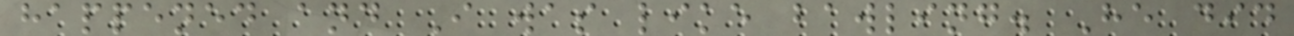happened and I was like bawling. He did
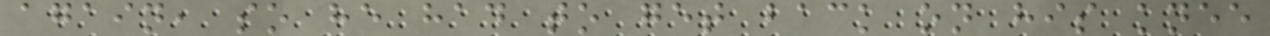again, so he had to get back on his knee
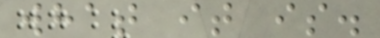what it is.
